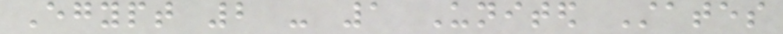Egypt 2 - 1 United States
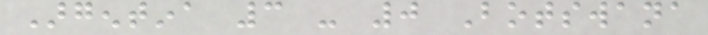Argentina 3 - 0 Botswana
